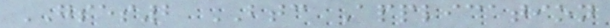GSES2 BTC Application
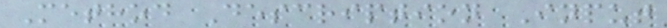Method Description Input
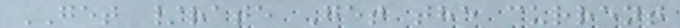GET /rate Get the current
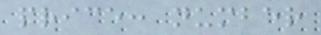price: number
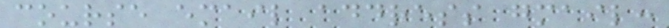course email address gmail:
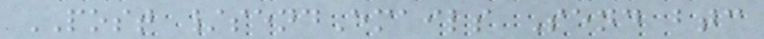POST /sendEmails Send btc
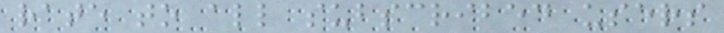rate to all subscribed users
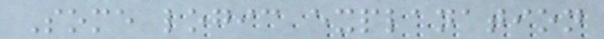Some logic explanation
